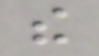the
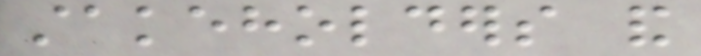stakeholders and
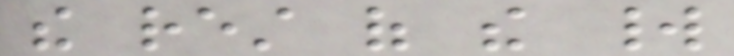the rest of the world
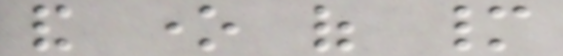and one of many
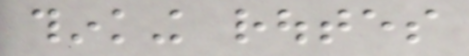thinking routes
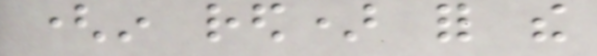(in red) for the
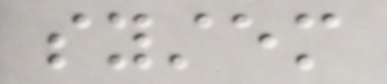system
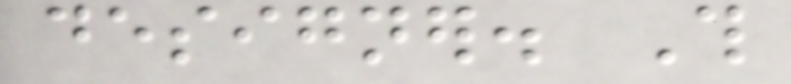designer. This
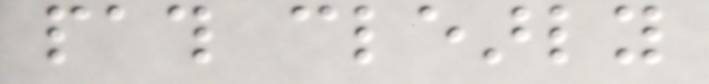path clearly
